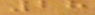28
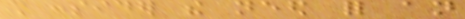shall consider the need for an
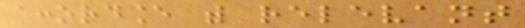accordance with relevant
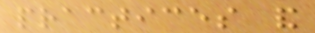practices and
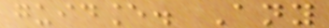guidance. Any
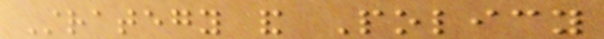Strategy and Policy
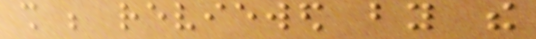shall be reviewed by the
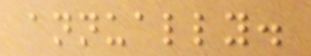annually.
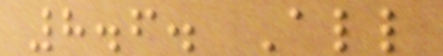8.6. All
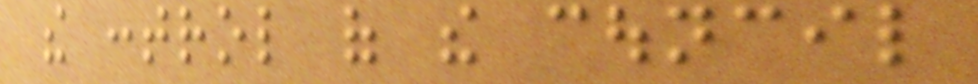the control of the council
